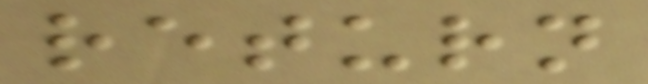return
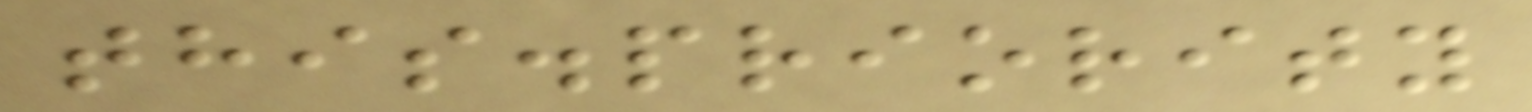this.priority
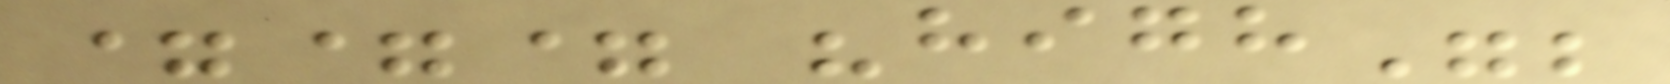=== "high";
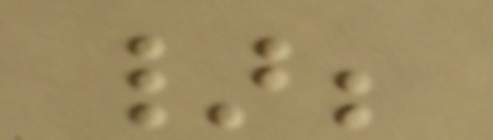};
